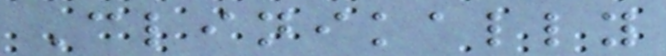Clinikally
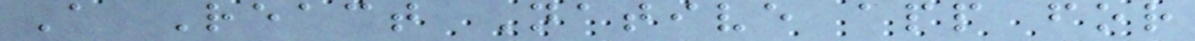A React Native app for
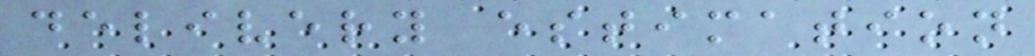delivery estimation
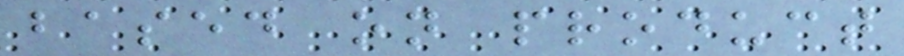based on product
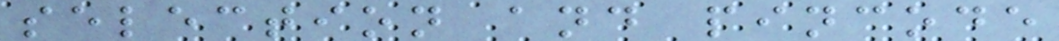selection and pincode
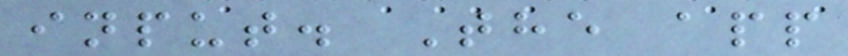input. The app
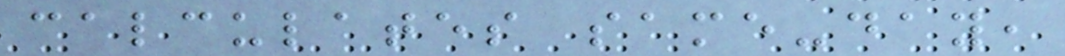calculates same-day,
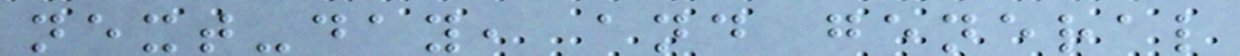next-day, and general
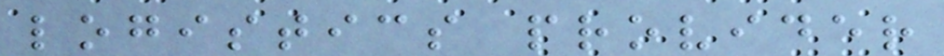logistics provider
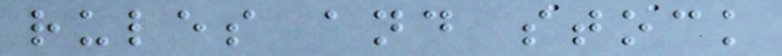rules and stock
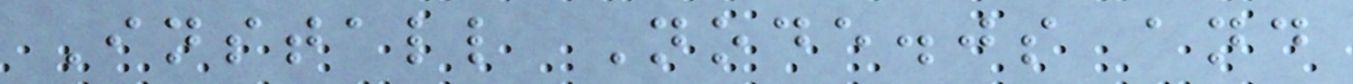Install Node.js and
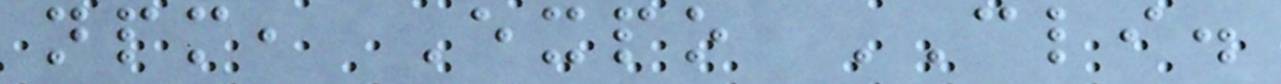npm, Expo CLI.
